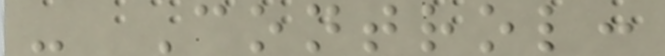- Control:
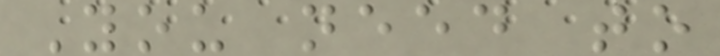You need to
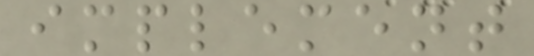implement
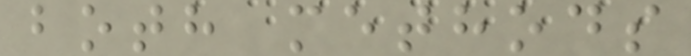both methods
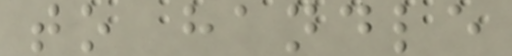to handle
